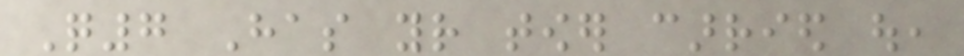Q7 Has your tower carried out,
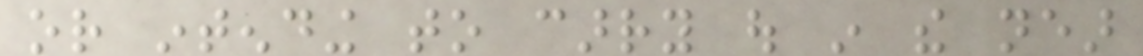or intending to carry out in the near
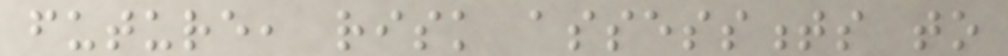future, risk assessments to
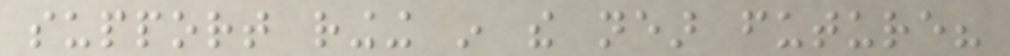support ringing in the near future?
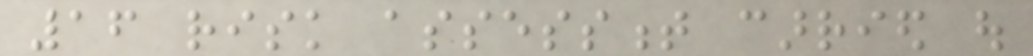16 risk assessment carried out
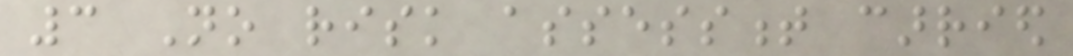3 No risk assessment carried
